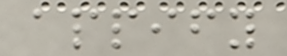appify
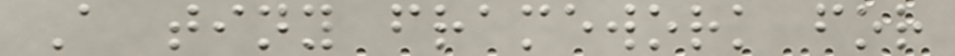A tiny framework for
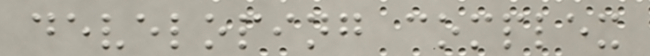developing complex
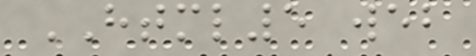HTML5 web
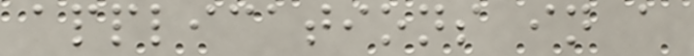applications in a
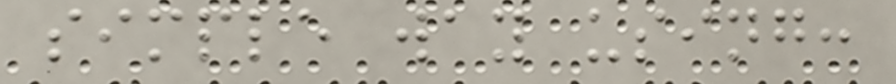simple way using:
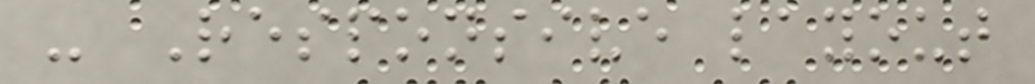- Responsive layout
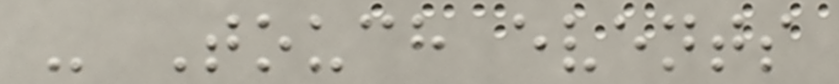- Touch events
